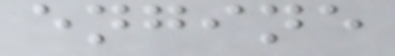engine
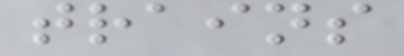trains
